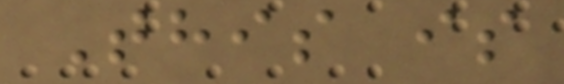This is
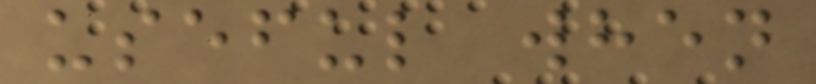useful when
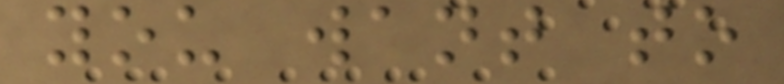you want to
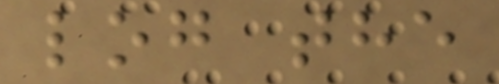log the
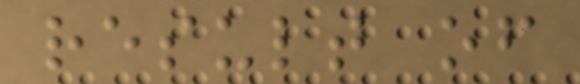result of
